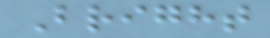Bright
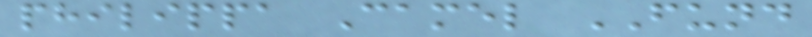philippa Camel FUND
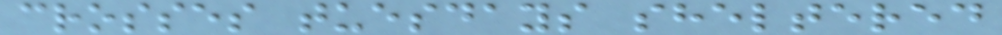crosses tuesdays sheltered
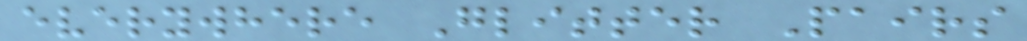everywhere Glitter Pairs
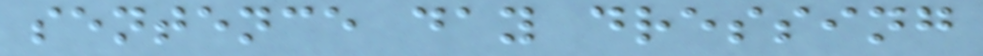sentence day dressing
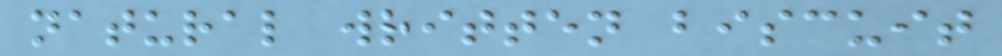natural written biscuit
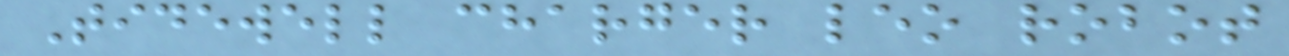Tidewell charger leo robot
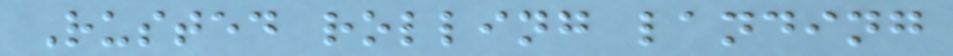Rusted rolling landing
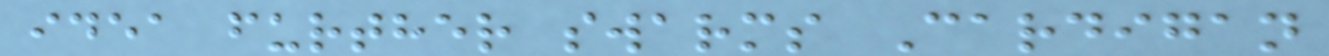idea further swarms Cardigan
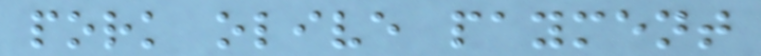pork olive payment
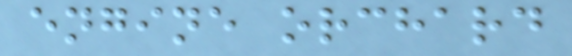engine orchard
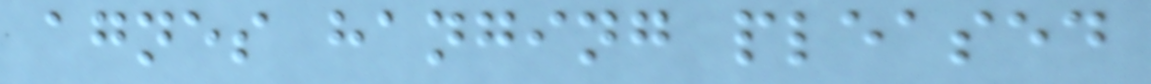agnes hanging pleased
